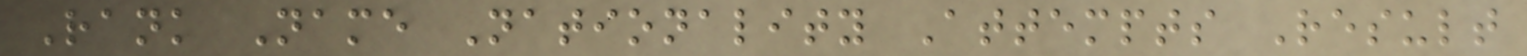Rank Name Nationality Attempts Result
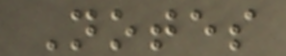Notes
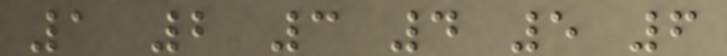1 2 3 4 5 6
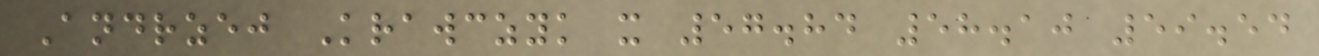Andrzej Krawczyk x 57.84 58.10 59.54
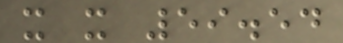x x 59.54
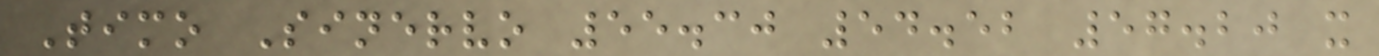Timo Sinervo 55.30 54.52 57.20 x
